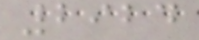2924
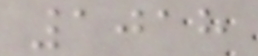1018
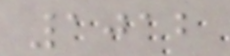1012
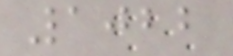1022
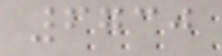6730
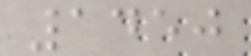1450
